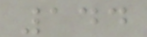144
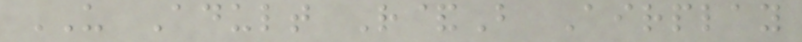US Adult R&B Airplay
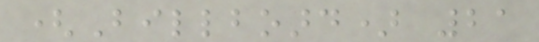(Billboard) 21
